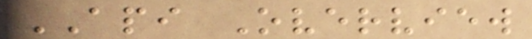API Overview
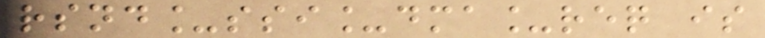rsnd_ssi_dma_req is
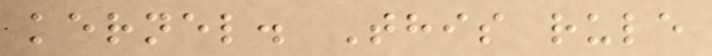kernel. This rule
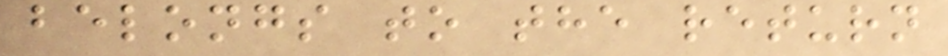belongs to the return
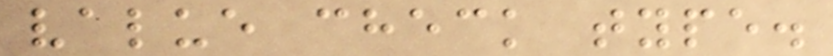value check type.
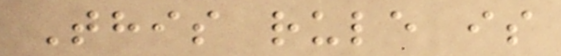This rule is
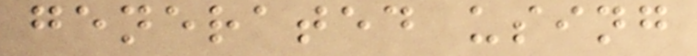generated using
